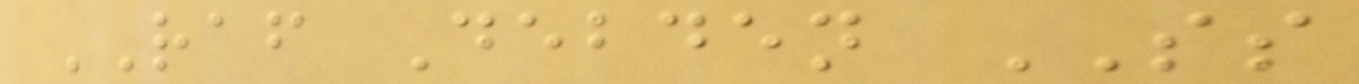RAF Debden SS
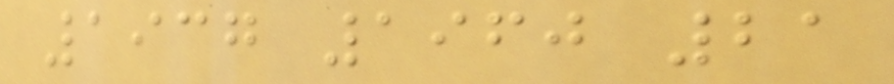1937 1960 21
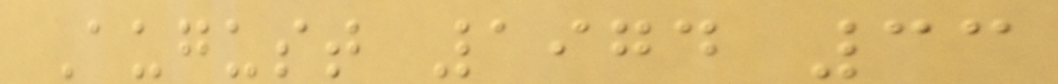August 1974 33
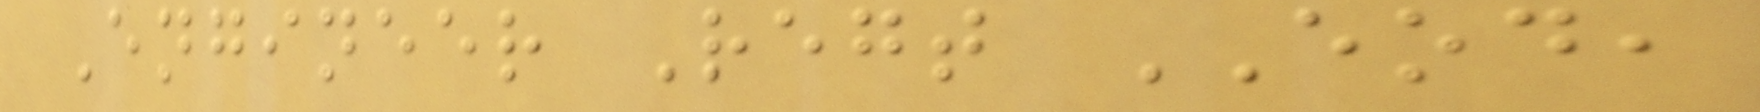Engineer Regt EOD,
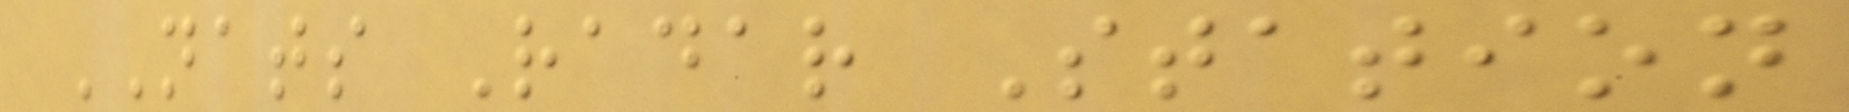NATS Radar Station
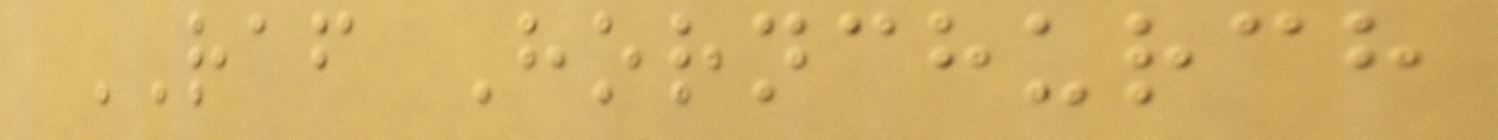RAF Hornchurch
